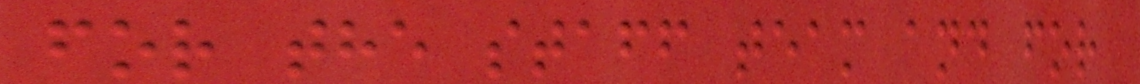for the staff team and for
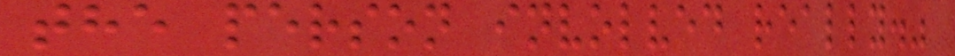the person involved really."
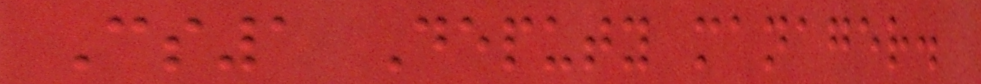Cs1 Deputy manager.
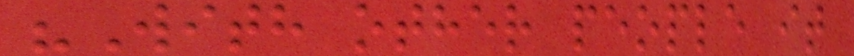"With other people it
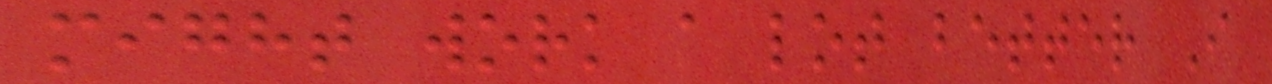might work a lot better I
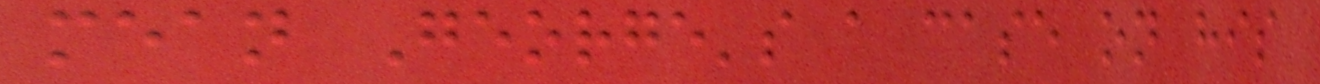mean George's a case on his
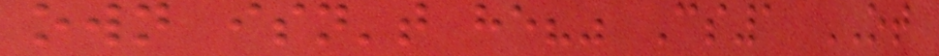own isn't he?" Cs1 OT
